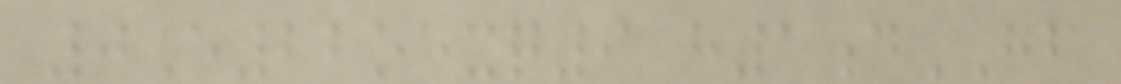0E22oexq9 h1dGF
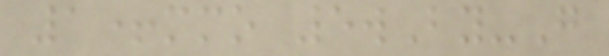1+mmo 5wBy-G
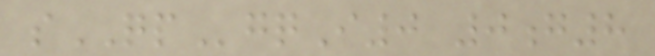sQPgqI0 0g8
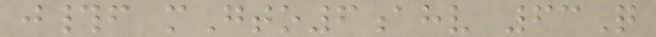j#f mGto6ahv 63Q
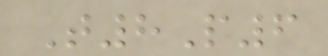T8P6
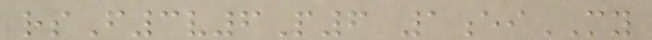rsF3v6P6 1eiMY
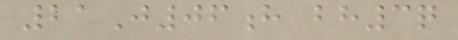21J06h bh3q
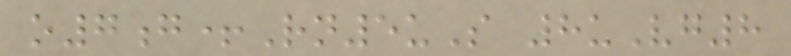o7g+Rn5uS 8uVg8
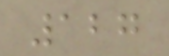127
